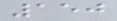150
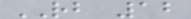RB 12
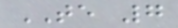TE 7
